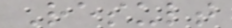Result
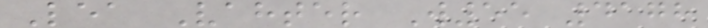Lea Vahter W55 4178
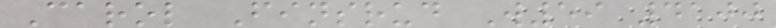Carol Finsrud W59 4100
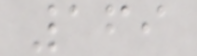169
